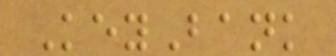KeyBank
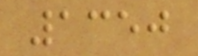1350
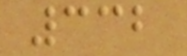332
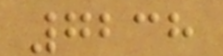7238
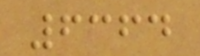6364
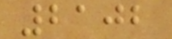2102
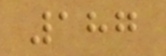187
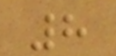8
